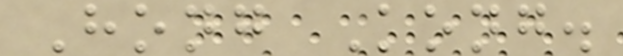Hong Kong.
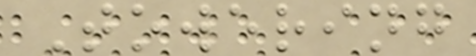Towering
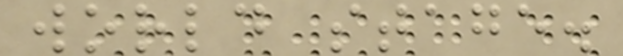world stage.
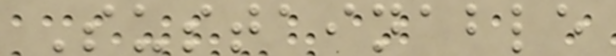Sustainable
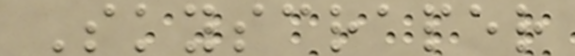Skyscraper
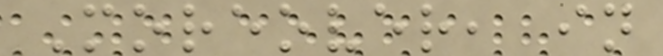Moreover, in
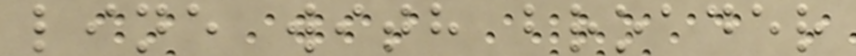line with broader
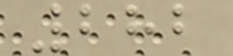282
